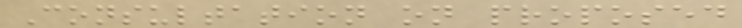Consultation on proposed
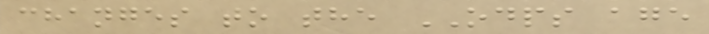changes to the ODPS age
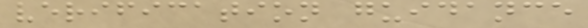verification guidance
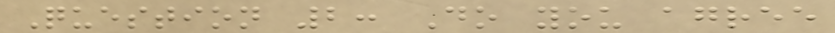Question 2: Do you agree
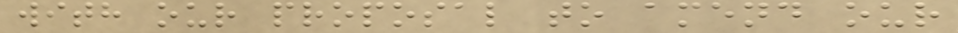with our proposal to amend our
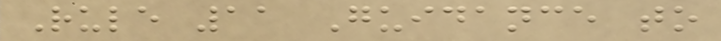Rule 11 Guidance to
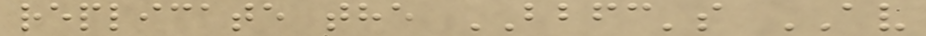replicate the BBFC's AV
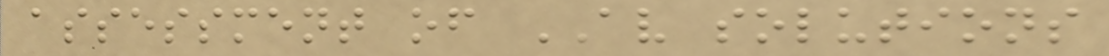assessment of AV solutions
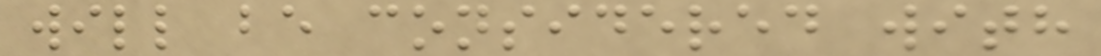will be considered with
